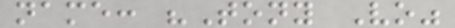name: "Tony Vo"
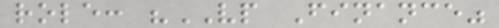role: "VP Finance"
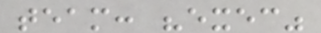team: "exec"
